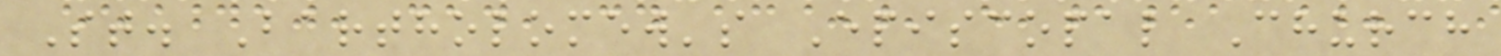St. Bartholomew's Episcopal Church
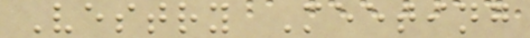Vestry Meeting
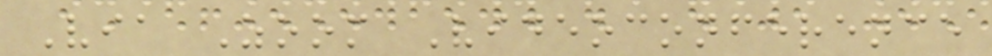Via Zoom Videoconference
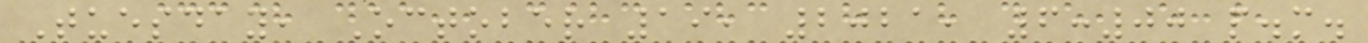Tuesday, October 19, 2021, 6:00 p.m.
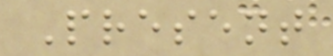Present
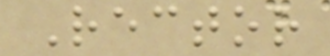Rector
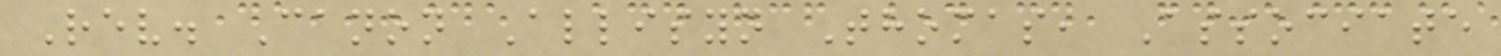Rev. Canon Allisyn Thomas, Associate
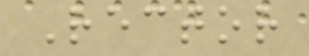Rector
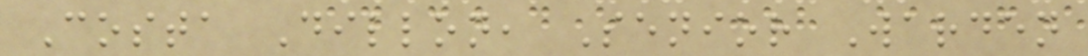Costa Dillon, Senior Warden
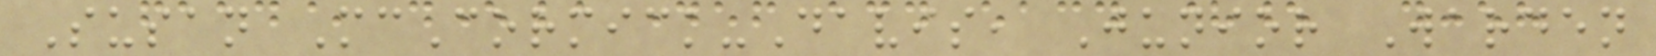Susan McCormick-Davis, Junior Warden
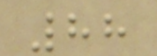88
